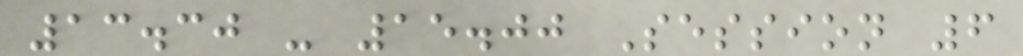13.30 - 15.00 Session 6
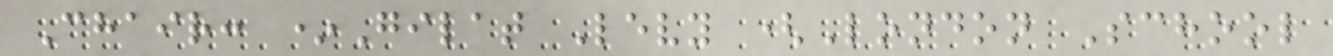Chair: *Gilat Levy (London School
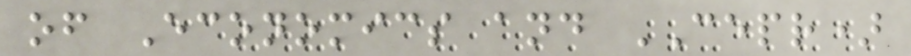of Economics and CEPR)
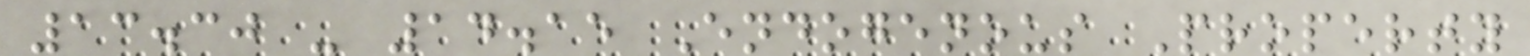13.30 - 14.15 Endogenous Property
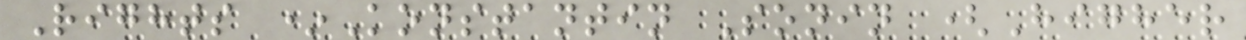Rights *Konstantin Sonin (Higher
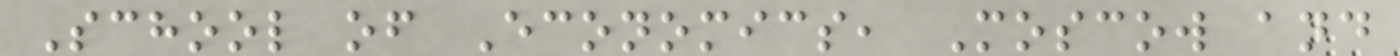School of Economics, Moscow and
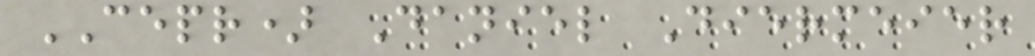CEPR) Daniel Diermeier
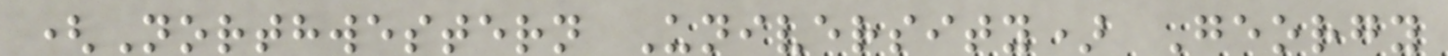(Northwestern University) Georgy
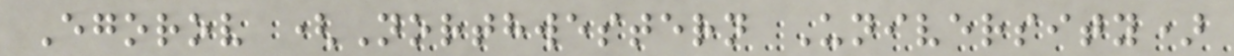Egorov (Northwestern University)
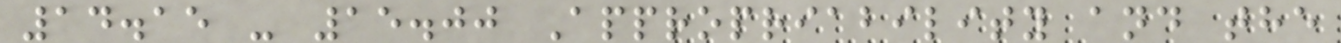14.15 - 15.00 Appropriability and the
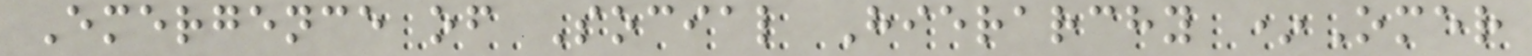Emergence of Social Hierarchy *Omer
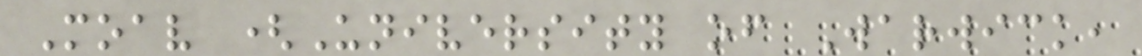Moav (University of Warwick,
